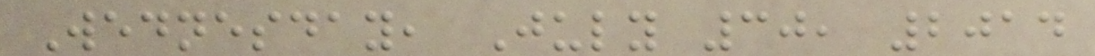Wednesday, July 30, 2014
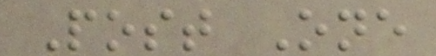Post One
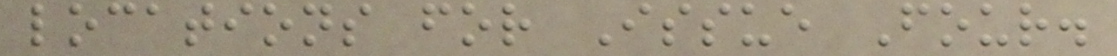locations for Issue Four.
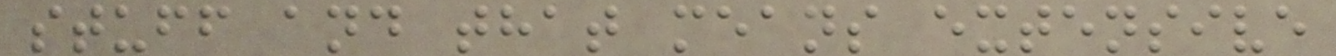stuff and that means extensive
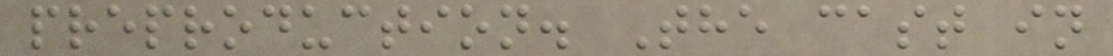preproduction. The cast in
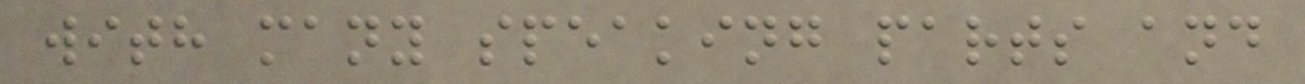with many speaking parts and
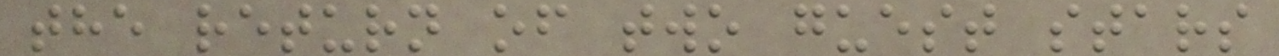the return of two guest stars
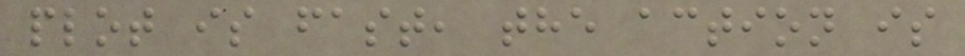plot is fast, the action is
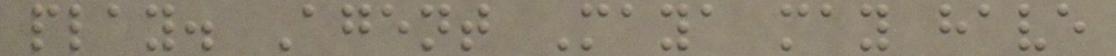play. Agent Maya may have
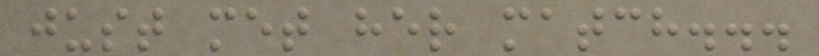just met her match...
